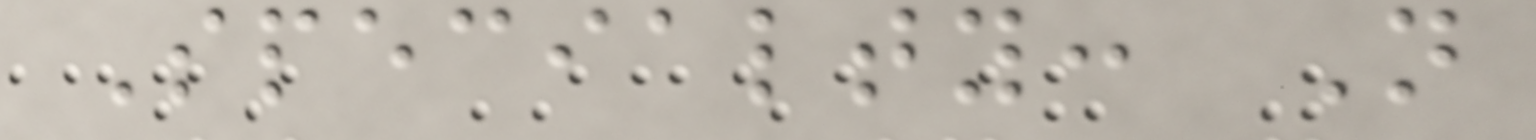Specialty: Not
